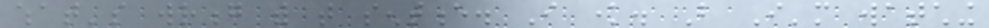what's wrong with that sentence. I know. But I'm watching
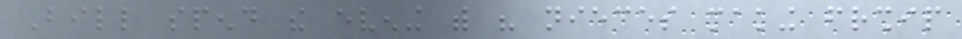Bill spend the evening with his nieces making friendship
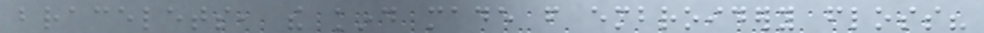bracelets, the kind made from embroidery floss?
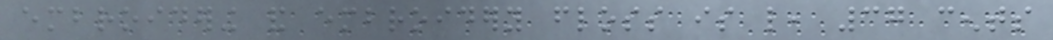embroidering and embroidery floss is like, 37 cents
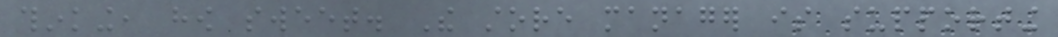thinking, how sweet. The store manager is supporting
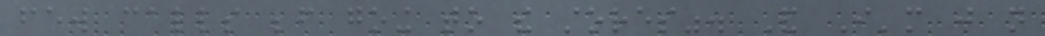few calls before going to the stores". And I'm just not
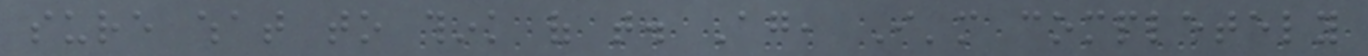sure what to think of that. Again, I'm completely
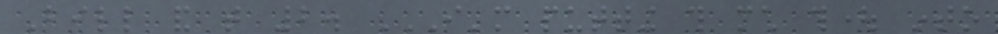Bill and that 2. I'M PUTTING THIS MUCH THOUGHT INTO
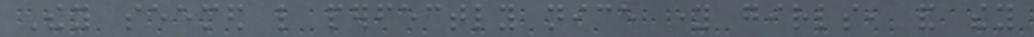They seemed like perfectly nice young girls, and they
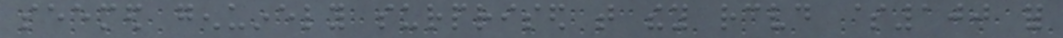seemed genuinely surprised that they received $100 for
